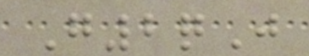G2qJ
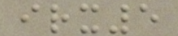irx5
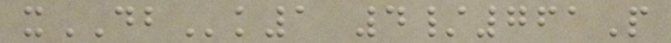xDBk1 4/761P
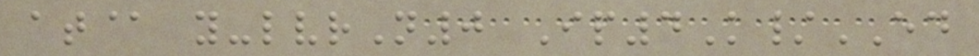at@ y-lvrN0 Ip4K/ED
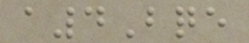a4Bqe
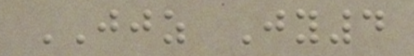JJZ Jy4
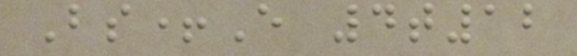Bs+E 4t12
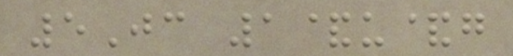5Jc 1&u&g
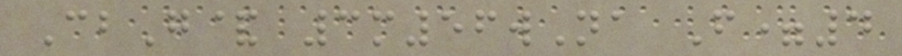CbG& 3m56wNa F=4
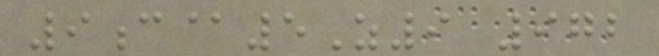9c@5Z9 972
